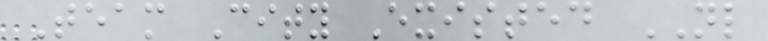Team City Existed NL
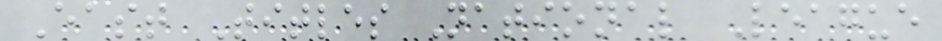East Titles National League
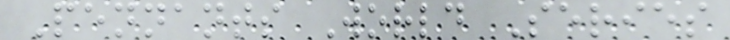Pennants World Series
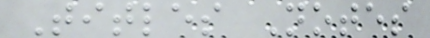Titles Notes
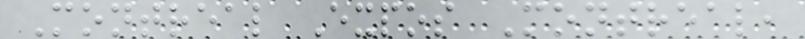Montreal Expos Montreal,
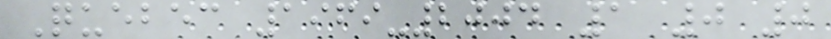Quebec 1969-2004 1 0 0
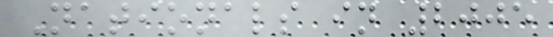Nationals in 2005
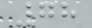78
